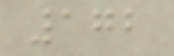172
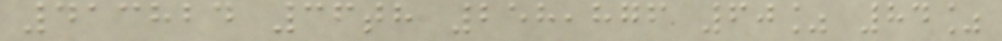413824 36th 258,876 60% 84%
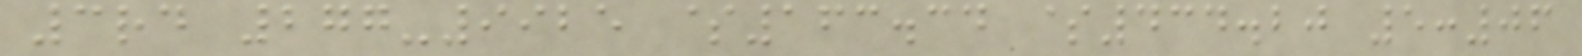3rd 277-9925 $163.34 $434.20 5:06
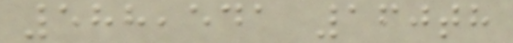588,541 160th
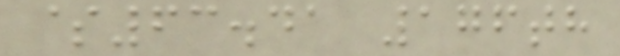$63.41 176th
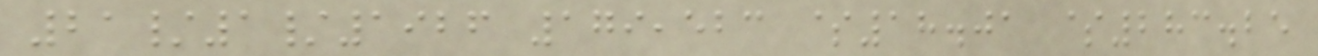21/1/1926 179,523 $18.01 $283.25
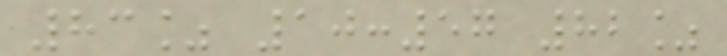83% 10:57 82%
